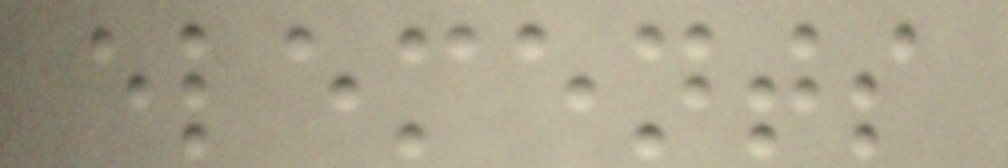elements
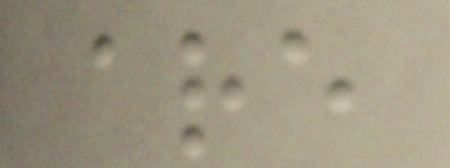are
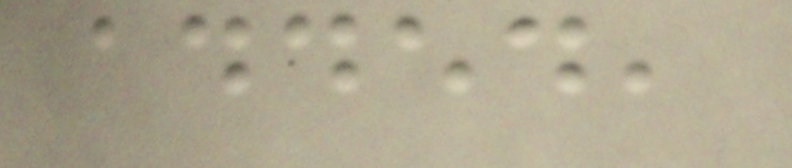added,
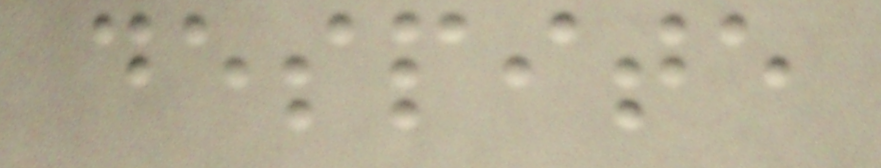despite
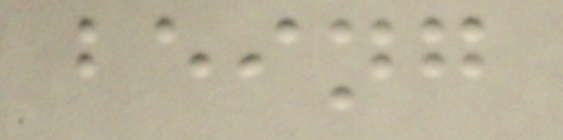being
